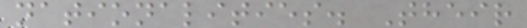nationalities. Their
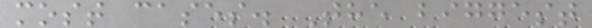most cases. The biggest
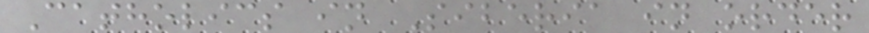Catholics in Siberia in order
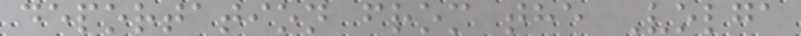deportation from the Volga
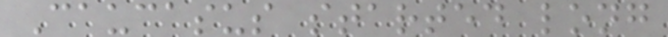Caucasus started long
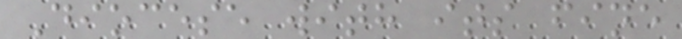Diocese with its fine
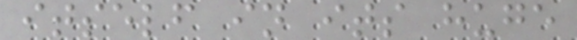itself in its huge
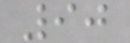90
